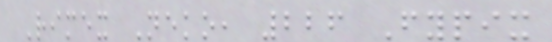Rimex Neko, 226 Fypix
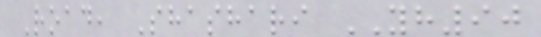Road, Shashari YH90
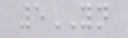5YN
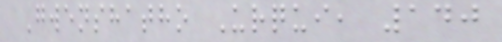Gwenshatho Urqui, 140
